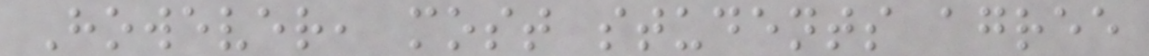However, most students agree
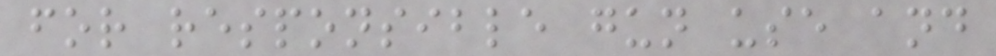for responsible gun use and
